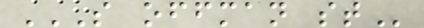S OFFMAN ST
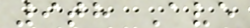9th Ave
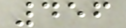456
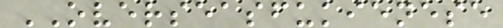OVERSEASFUKIENESE
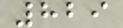829
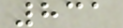831
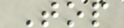Top
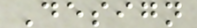Design
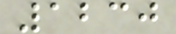1230
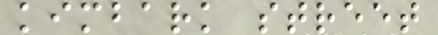kimbark street
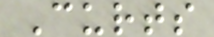Curts
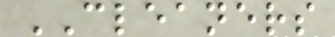CLEANERS
